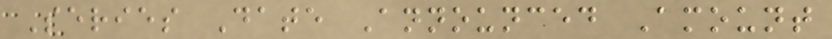Series Date Announced Amount
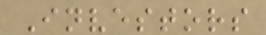Investors
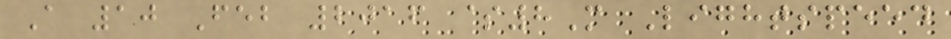A 10 Feb 2016 $8M Lightspeed
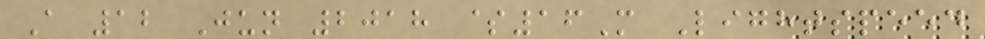A 12 Jun 2018 $16M Lightspeed
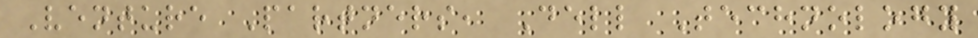Venture Partners, Dell Technology
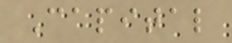Capital
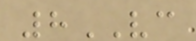8VC
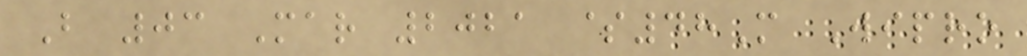B 03 Mar 2021 $48M Wipro
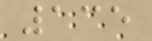135
